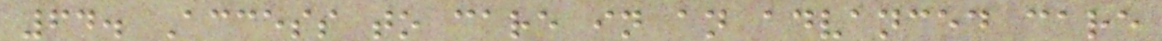64. Access to care in an advanced care
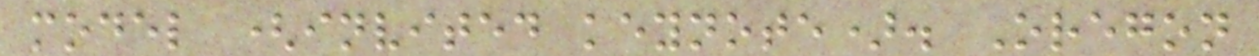model (invited keynote). Oregon
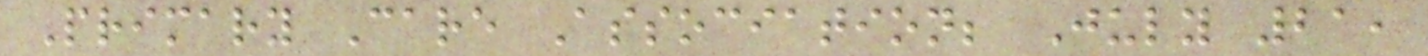Primary Care Association; July 21,
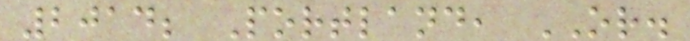2014; Portland, OR.
